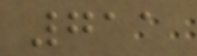711
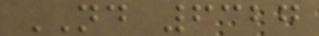ND 6327
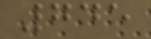745
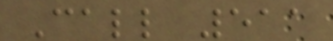Call 511
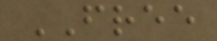FREE
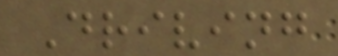Driving
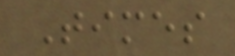Times
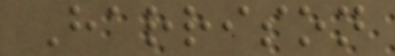Harrison
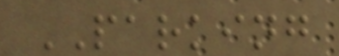PARKING
